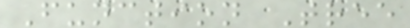Function Tree
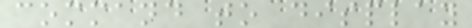command to display
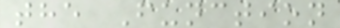the Function
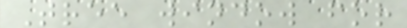Tree window for
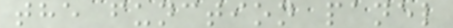the function panel
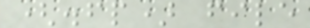(.fp) file
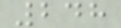248
